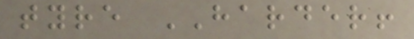tyre HARDER!
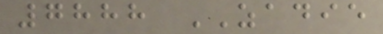7888 ZADIE
